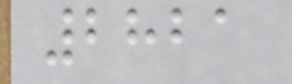2821
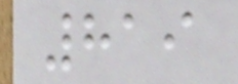819
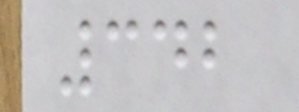342
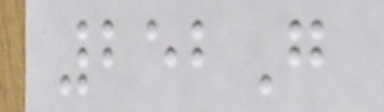252G
